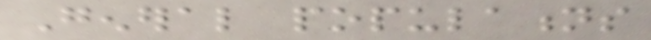General populations
